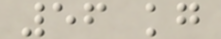56 kg
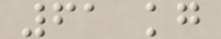61 kg
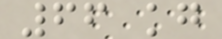66 kg
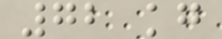72 kg
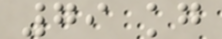79 kg
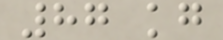87 kg
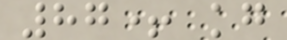87+ kg
